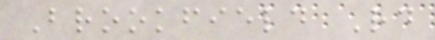Brookfield Rd
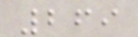269
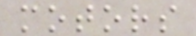motors
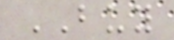BUY
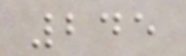245
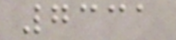7331
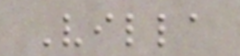Villa
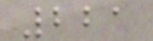221
